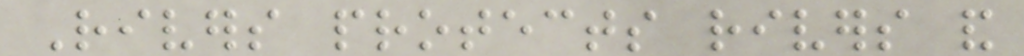Rivers protects rivers and
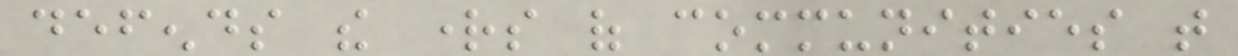defends the rights of communities that
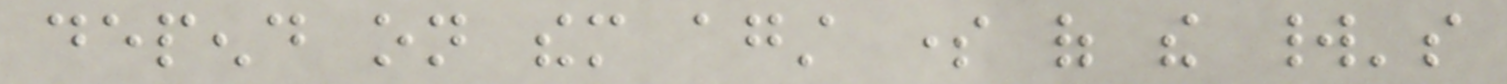depend on them against some of the world's
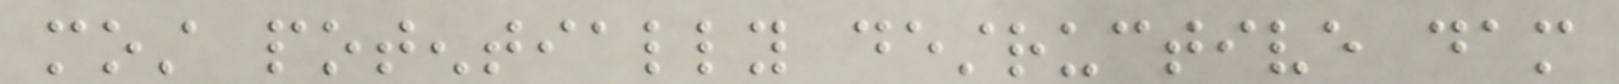most potentially destructive dam
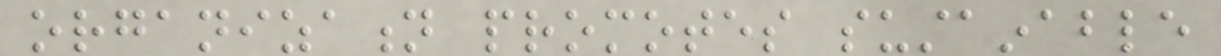organization promotes sustainable
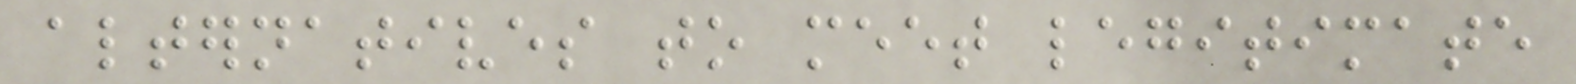alternatives to meet legitimate
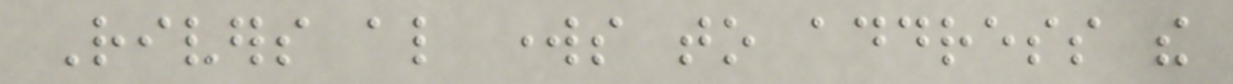Rivers also works to address the
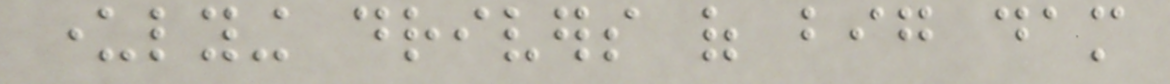underlying drivers of big dam
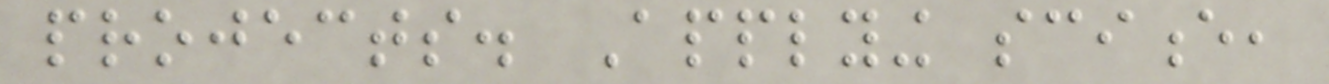projects. Applying science,
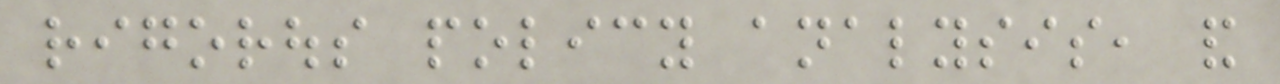rigorous policy analysis, and
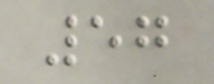57
